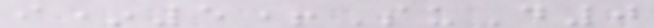i*5+SuD0
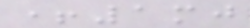+1mj
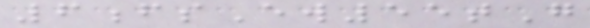6fsEw55tG
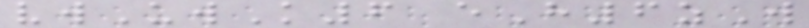vwUwK6 eH6zW
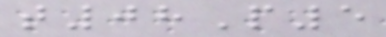t08P5
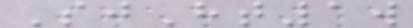SjHt1w
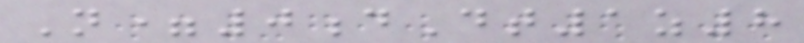N=0dDt1z8
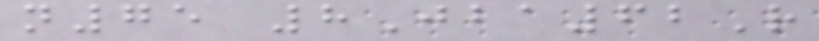n75 8Jba62R
